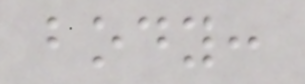body:
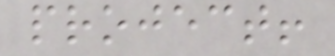project!
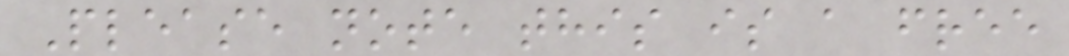Please note this is a free
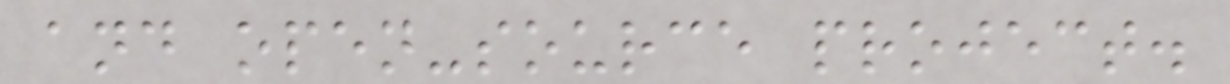and open-source project.
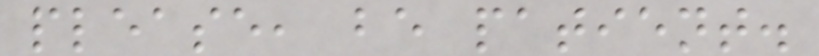please, be patient.
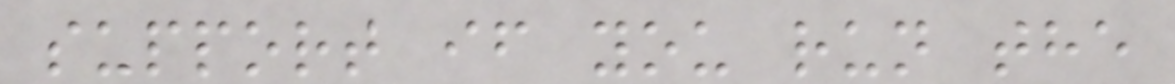support if you run the
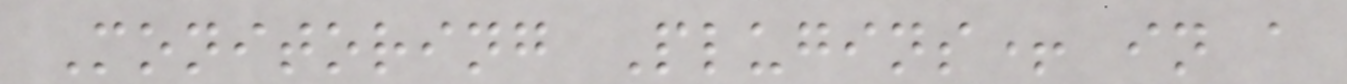Monitoring Plugins+ in a
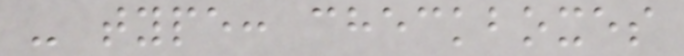- type: checkboxes
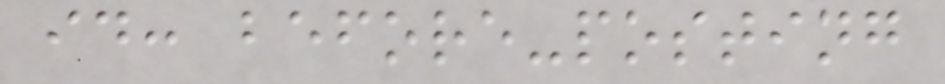id: before-posting
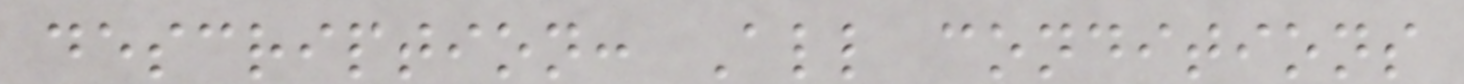description: All conditions
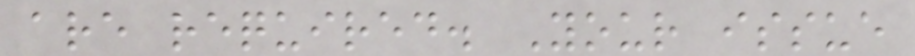are required. Your issue
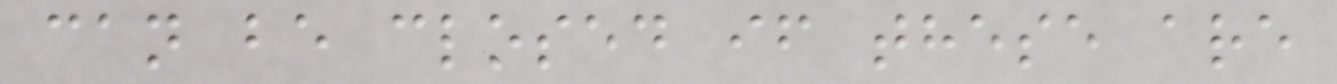can be closed if these are
